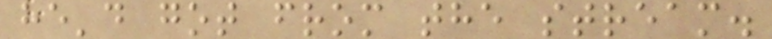he'd got from the stream.
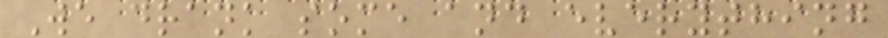We drank some and everything
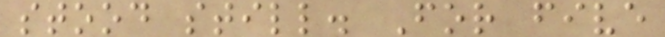stood still. For five
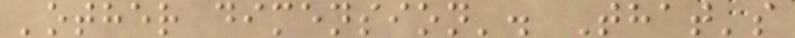'other dimension'. That's
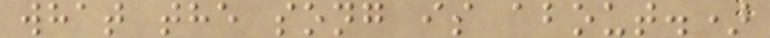what the song is about.)
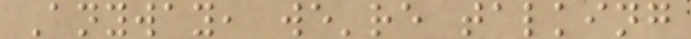Anyway, we're talking
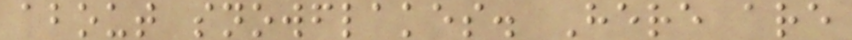about snowflakes. Here are
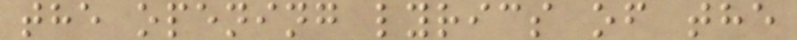the opening lyrics of the
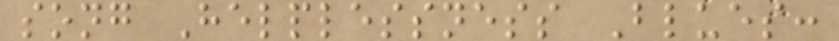song Helplessness Blues:
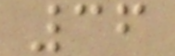36
